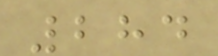284
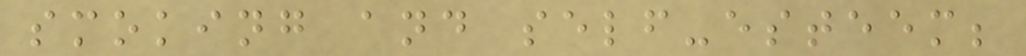smoking and self-esteem;
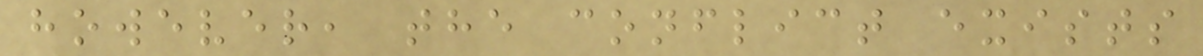however, the conflict exists
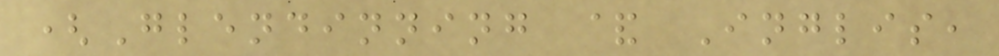(Glendinning & Inglis,
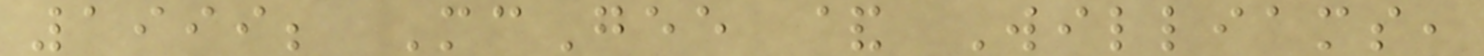1999; McGee & Williams,
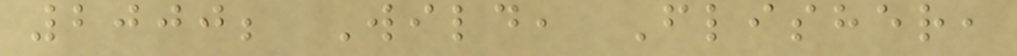2000; Wild, Flisher,
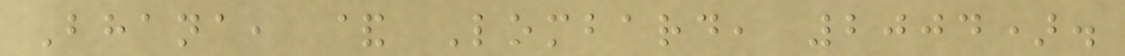Bhana, & Lombard, 2004).
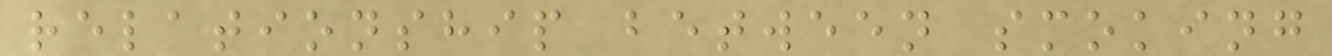relationship between smoking
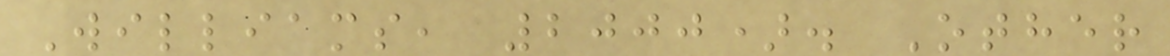Williams, 2000). Other
